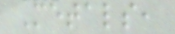Metals,
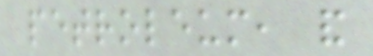petroleum, and
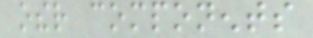other components
